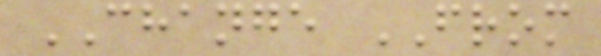CHANGE FROM
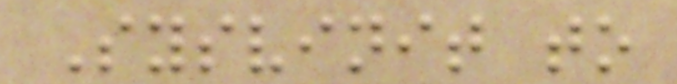Sysvinit to
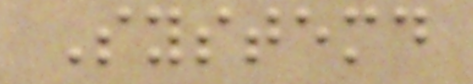Systemd
